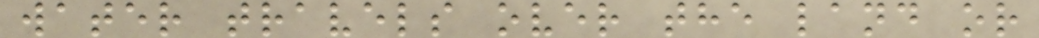water travels over the land or
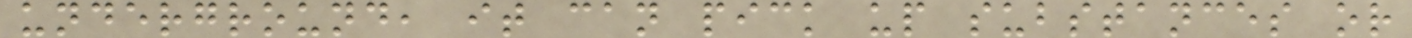underground, it can pick up substances or
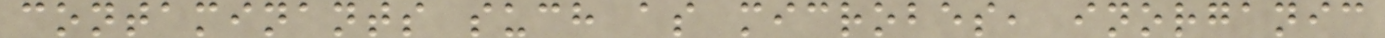contaminants such as microbes, inorganic
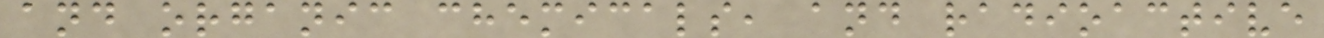and organic chemicals, and radioactive
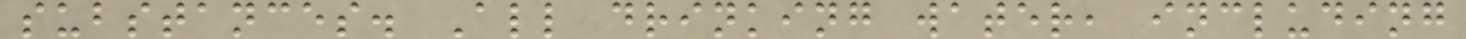substances. All drinking water, including
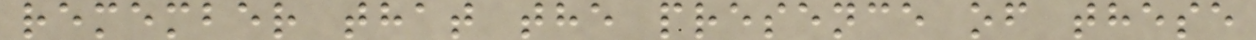remember that the presence of these
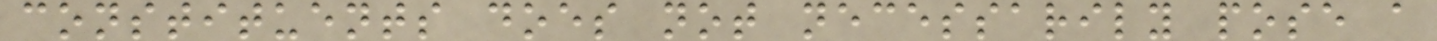constituents does not necessarily pose a
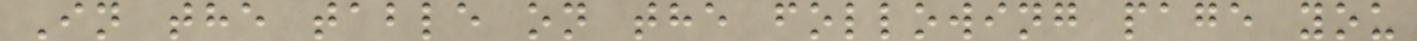In the table on the following page you
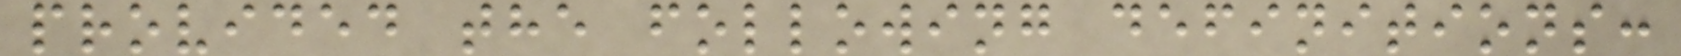provided the following definitions:
